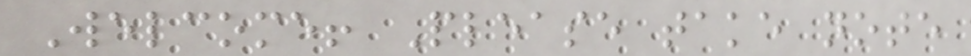Welcome! Please take note
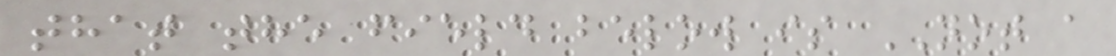that the field below is NOT a
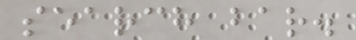search bar.
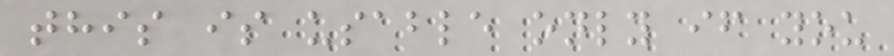this is usable only if you
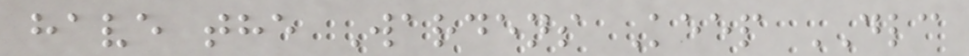have the Wardens Keep DLC
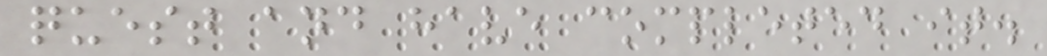quest and have completed it.
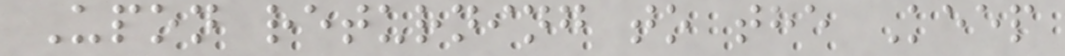Upon returning to the Keep
